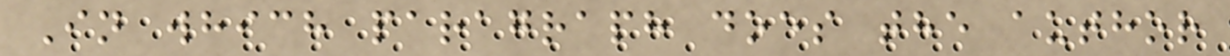In which paragraph does the author
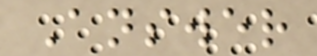Answer
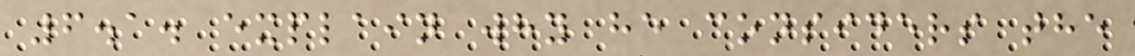6.1. explain why he considers the
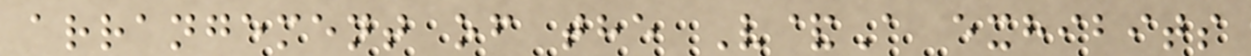arrangement of the V&A exhibits
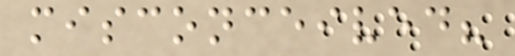misconceived?
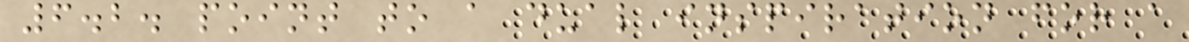6.2. point to a dual inspiration for a
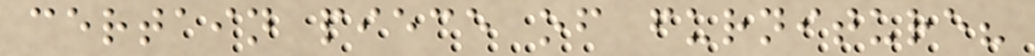certain piece of furniture?
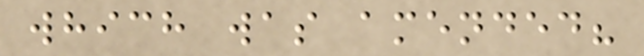which was amended?
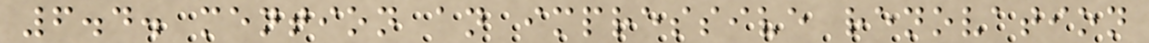6.4. mention an impressive renovation
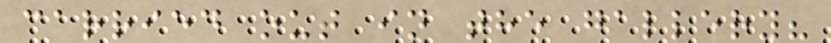carried out in the gallery?
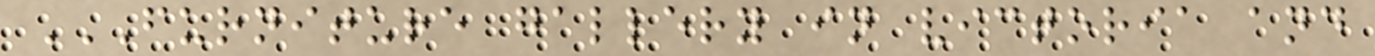FURNITURE GALLERY IN VICTORIA AND
